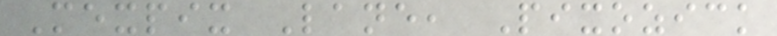Mexpix Lane, Pixozick
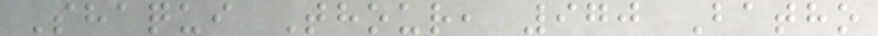Shaqui Thour, 970 Batho
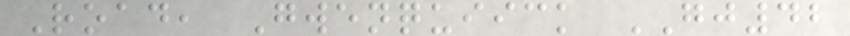Road, Gwenquiick GJ42
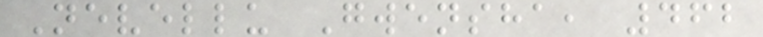Nevellu Gwensha, 462
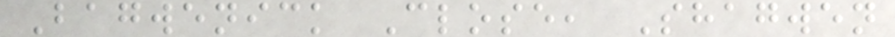Bagwenick Close, Shagwen
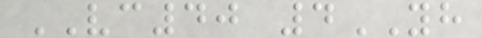VC40 4YH
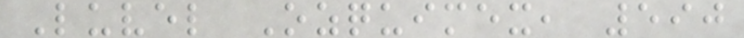Luvel Ozquimex, 590
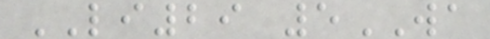LI29 5WA
